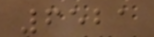6521
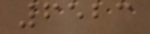6523
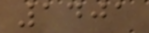1401
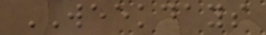WEEKDAYS
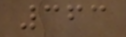363
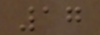17
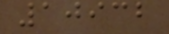10932
